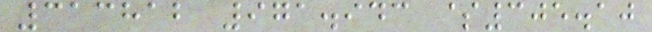313812 971.943 $305.10
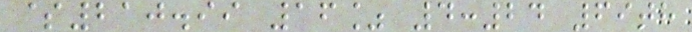$210.99 16% 4:24 69th
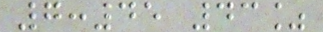7:45 43%
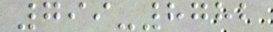799-8782
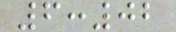6:02
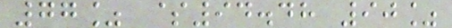77% $94.48 90%
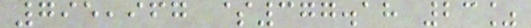795,967 $377.18 23%
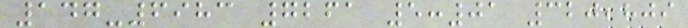147-6983 7261 5:01 320,809
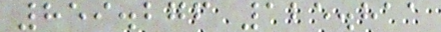859.276 125.811
